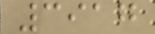3917
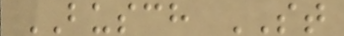BUSCH ST
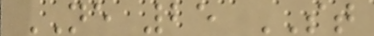NE 25 ST
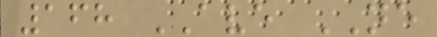168 AVE NE
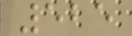525
